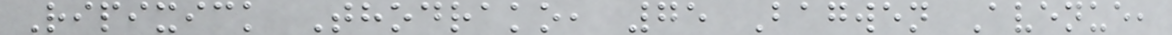Ripixick Thodrako, 75 Bagwen Avenue,
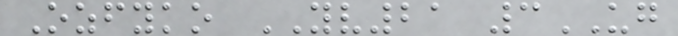Ozfyko YV21 3UG
